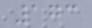173
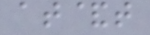at&t
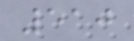510
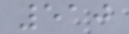510
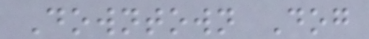Downtown Dog
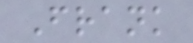Frank
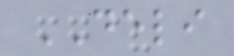DELI
